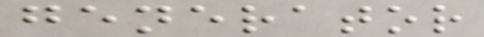generator
